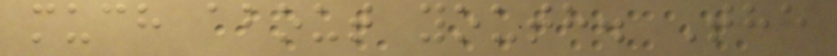much about youth. The
